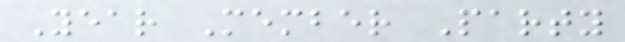Year Member Party
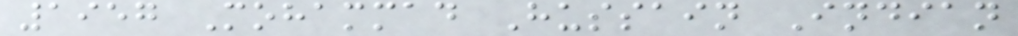1957 Mohammad Hussain Indian
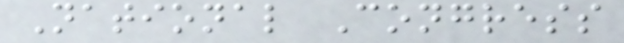National Congress
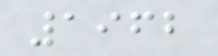1962
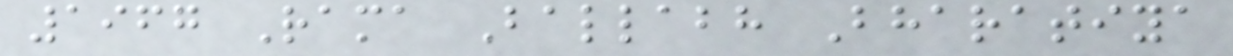1967 Rama Ballabh Bharatiya
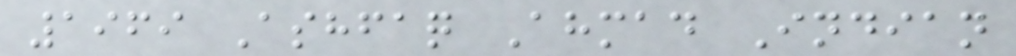1969 Ashfaq Ahmad Indian
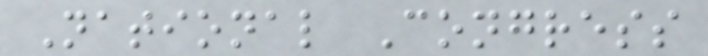National Congress
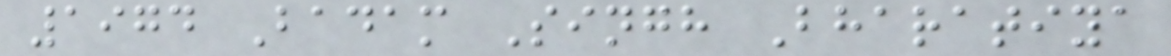1974 Badam Singh Bharatiya
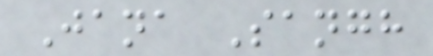Jana Sangh
